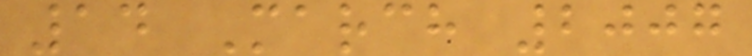14 March 2007
